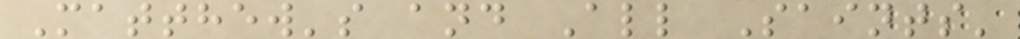Matthew's and All Saints'
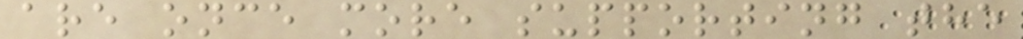are once more supporting the
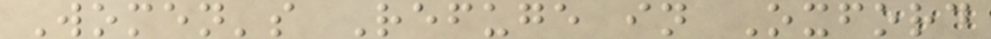Women's Refuge in Oxford
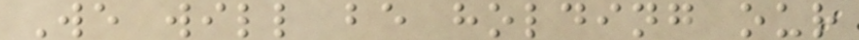We will be holding our
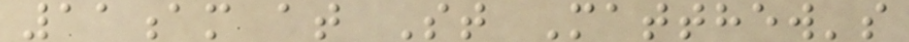11am at St Matthew's
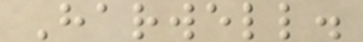Harwell.
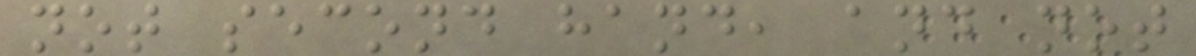not second hand, and not
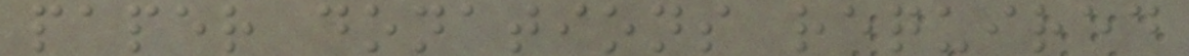paper donations required
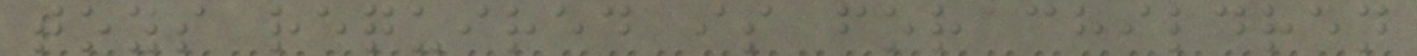toys required is for children
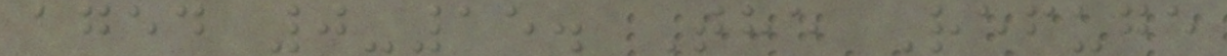aged 0-15. The Refuge
